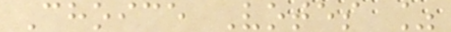Choice Votes %
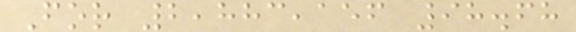For 2,883,156 98.68
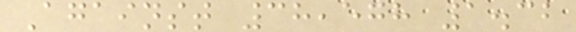Against 38,578 1.32
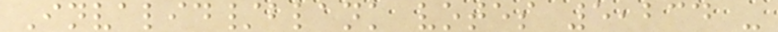Invalid/blank votes 5,234 -
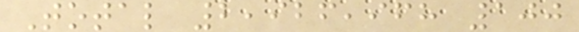Total 2,926,968 100
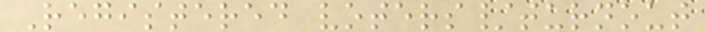Registered voters/turnout
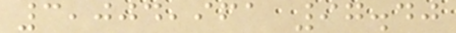3,004,961 97.40
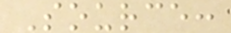Source:
